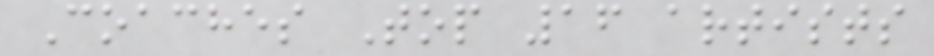Coaches Top 16 artists
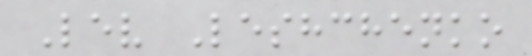Lev Leshchenko
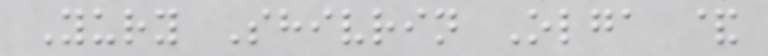Yury Shivrin Olga &
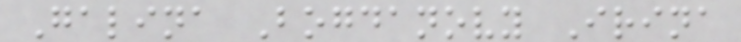Galina Bogdanovy Irina
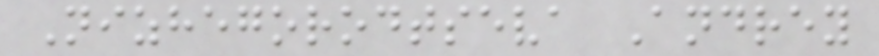Nizhegorodtseva Andrey
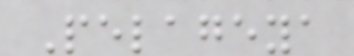Pelageya
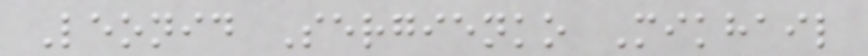Leonid Sergienko Mikhail
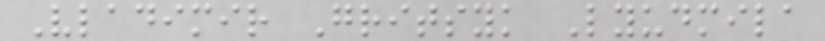Vladimir Gritsyk Lyudmila
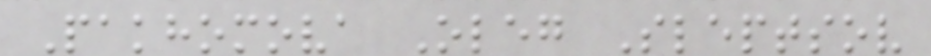Pakhomova Oleg Sleptsov
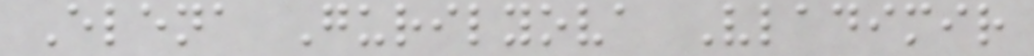Elena Gurilyova Vladimir
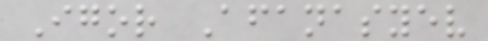Igor Afanasyev
